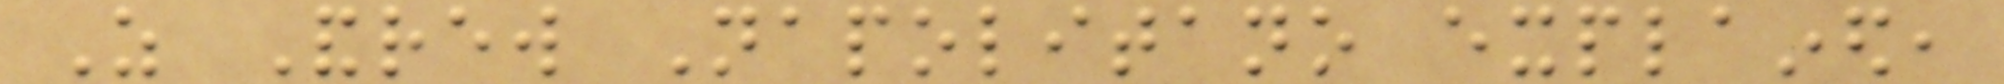As Andrew Napolitano explained,
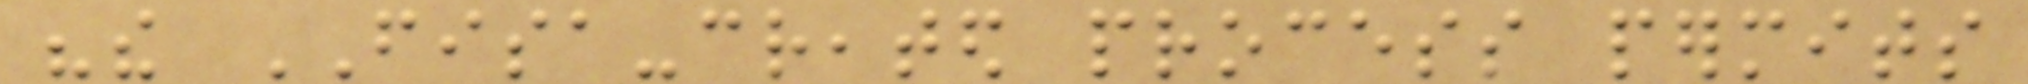"the FISA-created process permits
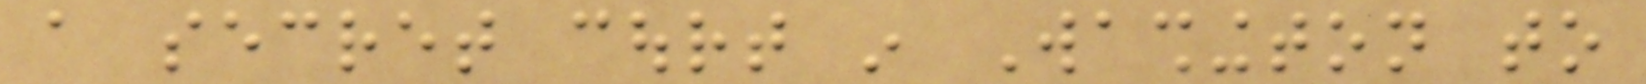a secret court in Washington to
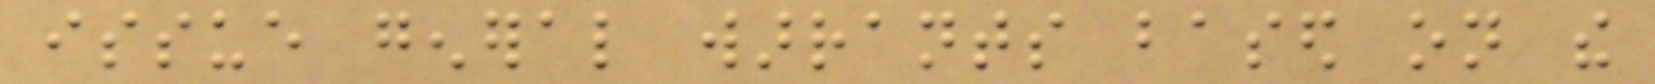issue general warrants based on the
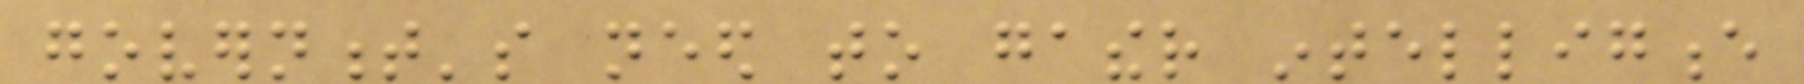government's need to gather intelligence
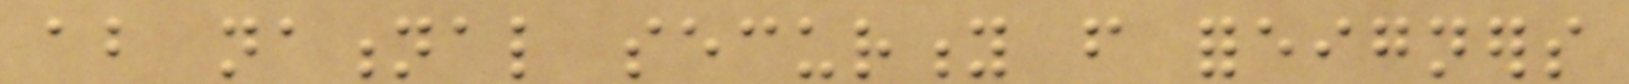about national security from foreigners
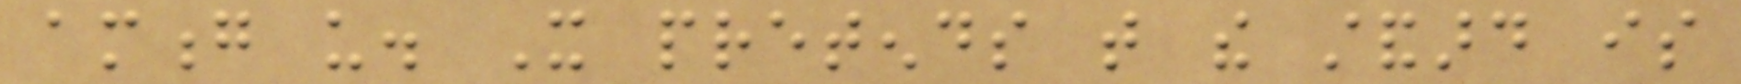among us. It pretends that the standard is
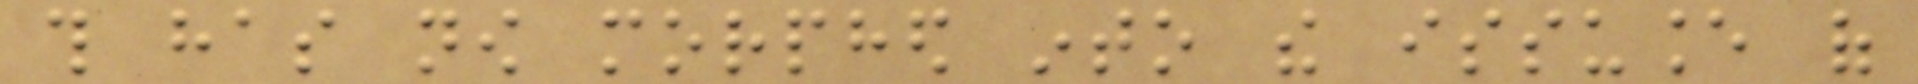this has now morphed into the issuance of
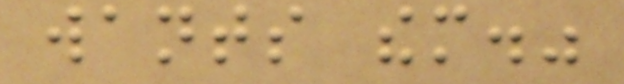wants them."
